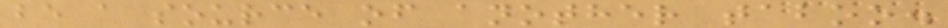be a source of another taboo.
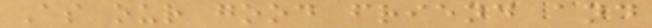As our good friend and
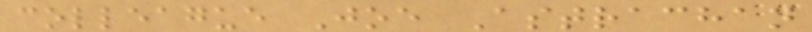colleague Joe Astrachan
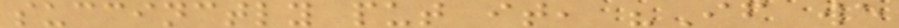succinctly put it, "If we
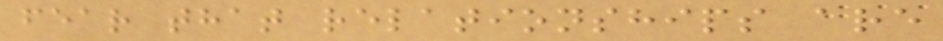fear that relationships are
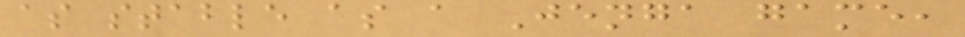as stable as a Jenga game,
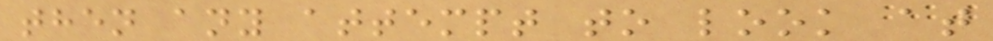then any attempt to look at
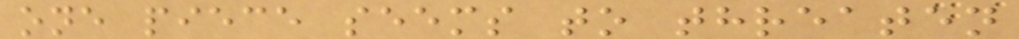one piece seems to threaten
